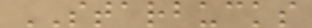STARBUCKS
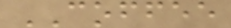COFFEE
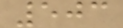503
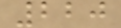220
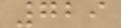729
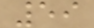59
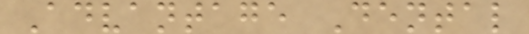Advantage Dental
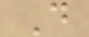D
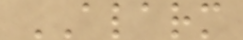ALARM
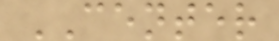CENTER
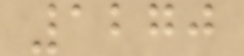1270
